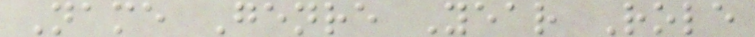Name Genre Year Role
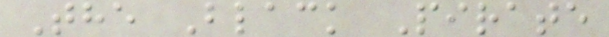The Black Pirate
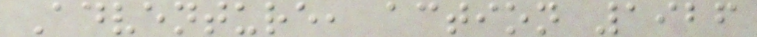Adventure, action 1926
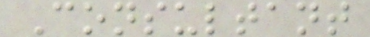Consultant
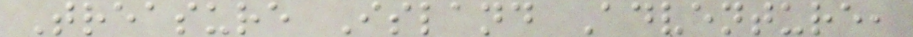Treasure Island Adventure,
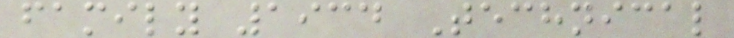family 1934 Technical
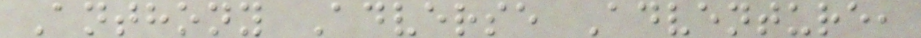Anthony Adverse Adventure,
